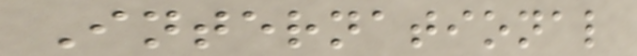International
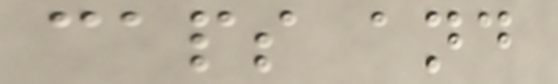caps and
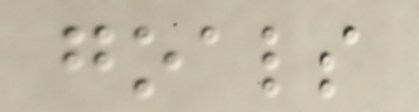goals
